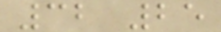32 25
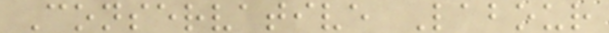Conservative Labour
